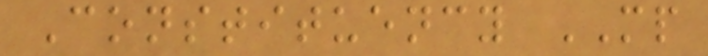Constituency MP
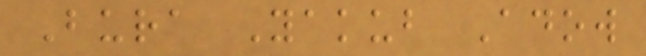Bura Yakub Adow
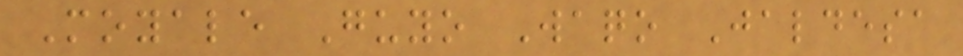Moyale Guyo Waqo Jaldesa
